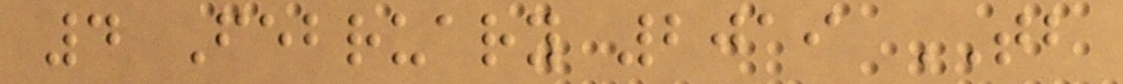4 February 2019 TB
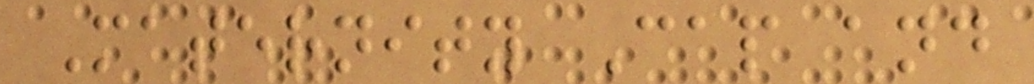Maternity Cap and
